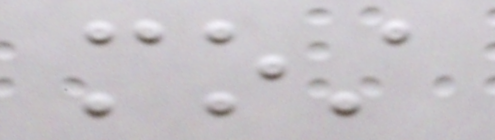most
